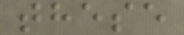these
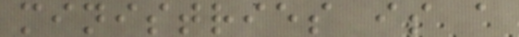ministries is a
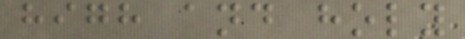high and holy
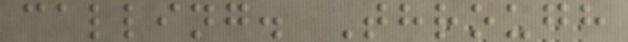calling. Through
